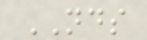NDS
